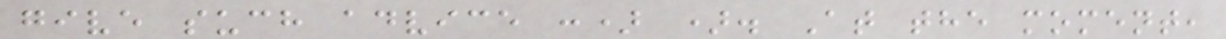give such advice :) ). At the moment,
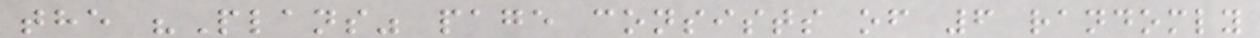the "Plans" page consists of 6 randomly
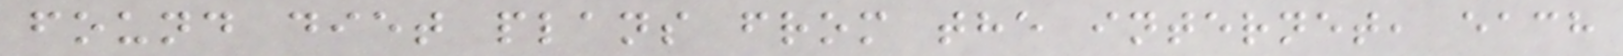found diet plans from the internet, each
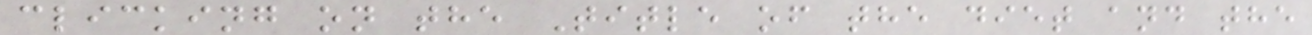clicking on the Title of the diet and the
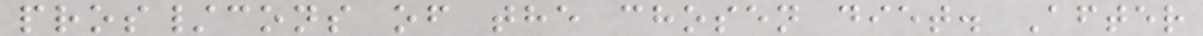pros/cons of the chosen diet. After
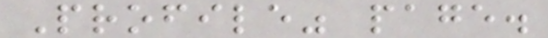Profile" page.
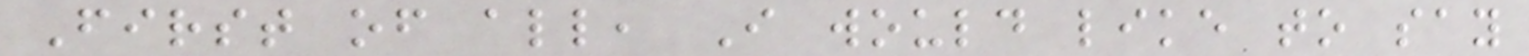First of all, I would like to say
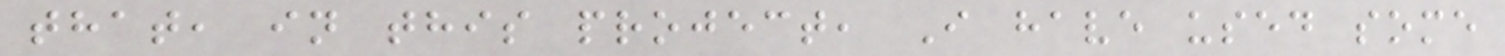that, in this project, I have used some
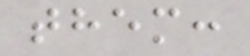them:
